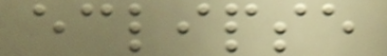eclipse
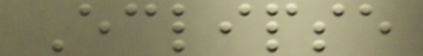Eclipse
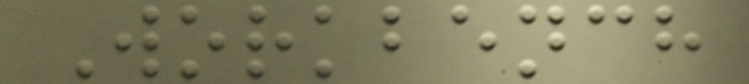Workbench
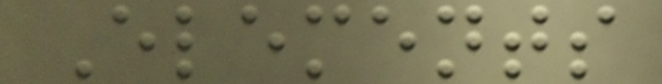Elements
